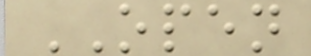OPEN
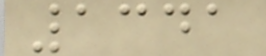1341
